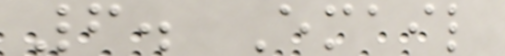6. Email
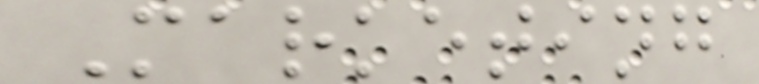Marketing
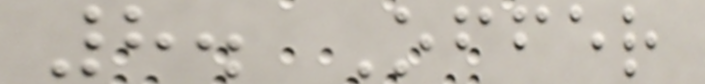8. Offer
